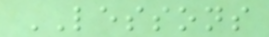LESSONS
